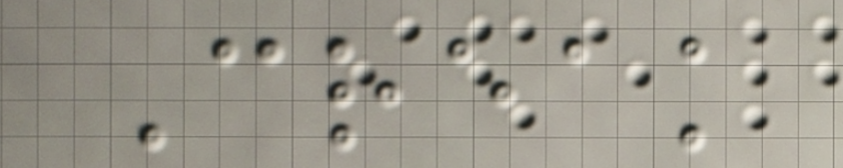Creak
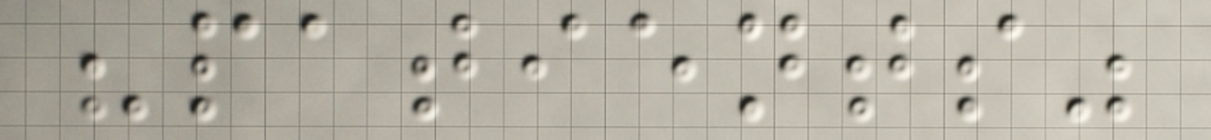"patients"
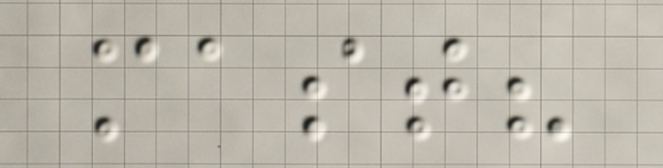mast?
